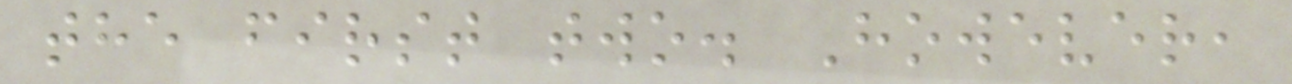the first two. However,
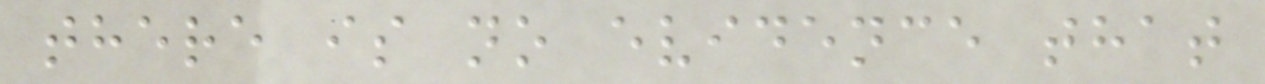there is no evidence that
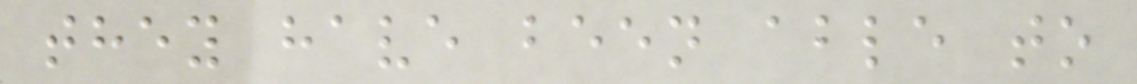they have been able to
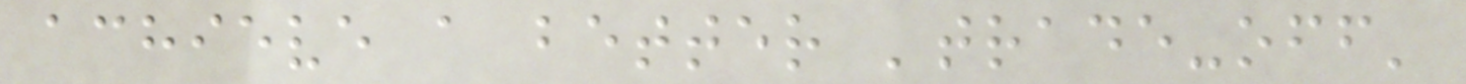achieve a better 'trade-off'
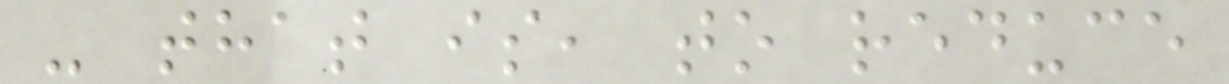- that is, to reduce
